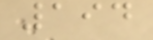194
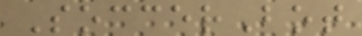SoccerBot
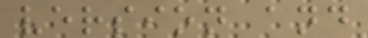version and
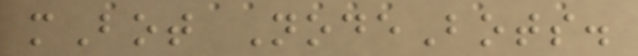mBot NodeBots.
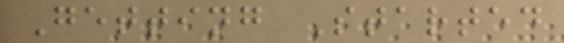Getting Started
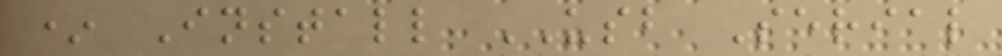* Install USB Serial
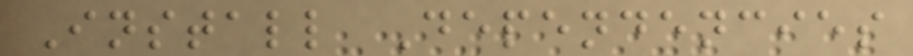Install Dependencies
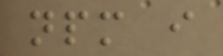npm i
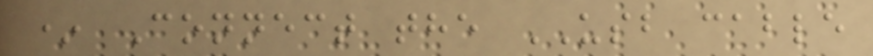* Connect the USB cable
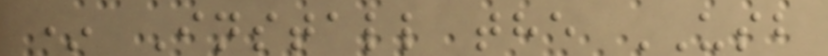* Install the USB
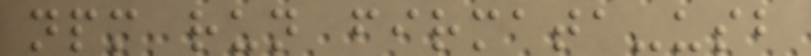npm run firmata-usb
